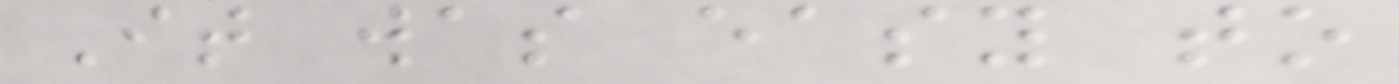It was easy to
